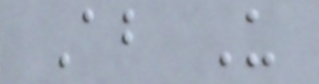About Us
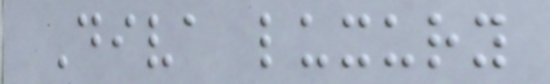Diva luxury
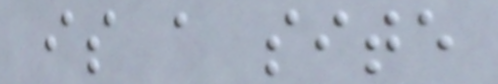is a site
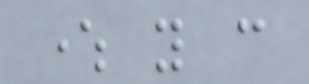where you can
